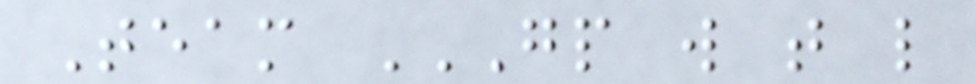Team GP W T L
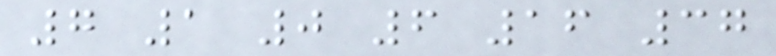7 1 0 6 16 37
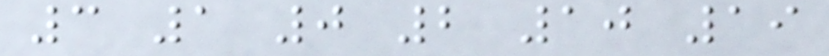3 1 0 2 10 19
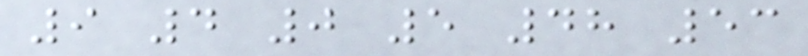9 4 0 5 48 53
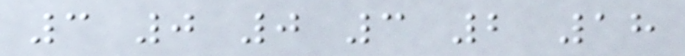3 0 0 3 2 18
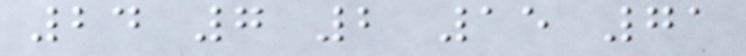24 7 2 15 71
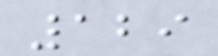129
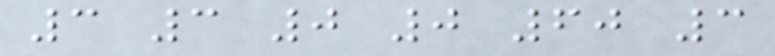3 3 0 0 60 3
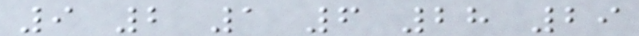9 2 1 6 28 29
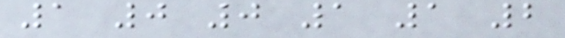1 0 0 1 1 2
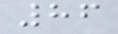86
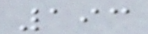193
